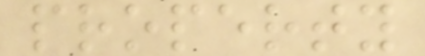property
